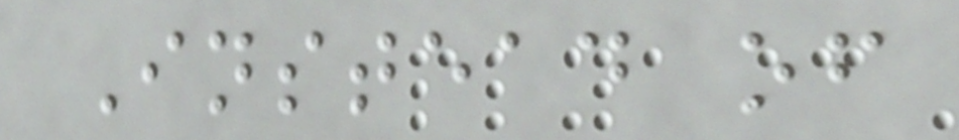Instead of
